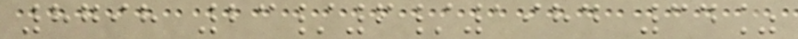8798 23/6/1984 34%
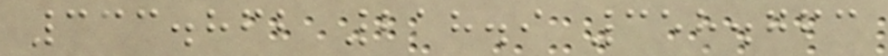333.862 218.9 358.763
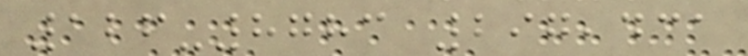126-8783 297,431
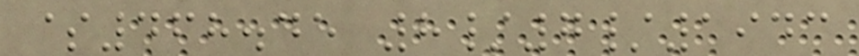$468.45 8/7/1943
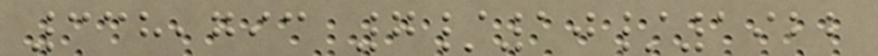338,793 7/10/1922
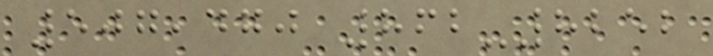507,470 862-8252
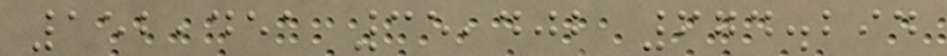152,451 35,402 674.294
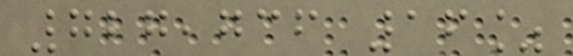727,736 16%
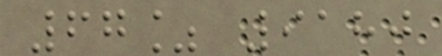67% 9180
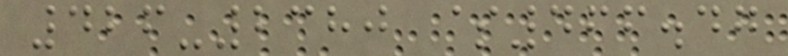426-2380 $466.47
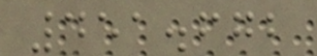451.672
